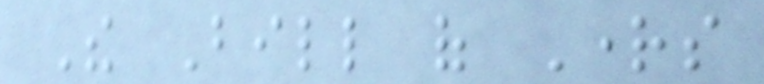The Bill of Rights
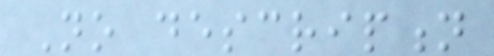No description
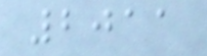2011
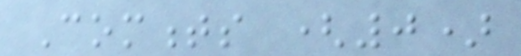Comments (0)
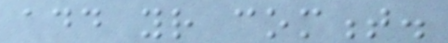add your comment.
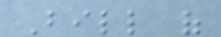Bill of
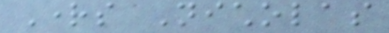Rights Nicholas
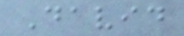David
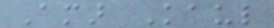Amar Kaul
